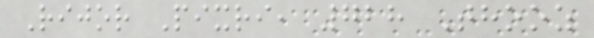Rijor Pixri, 728 Thooz
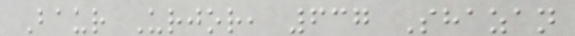Baur Urjor, 637 Shazan
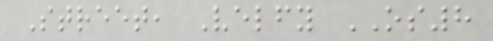Street, Velfy OS8
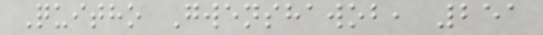Quitho Gwenshawob, 251
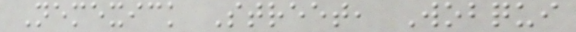Nemexick Street, Wobqui
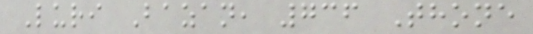Luri Bazan, 736 Thone
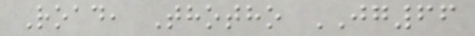Road, Thotho JG66
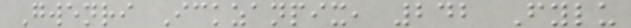Gwenri Ickzanpix, 242 Fylu
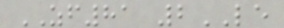ZF81 2LE
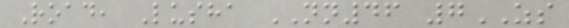Road, Lusha NN46 7ZS
